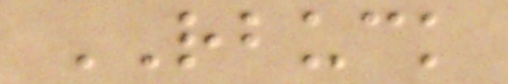RBUCK
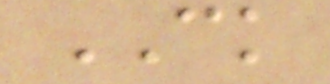CK
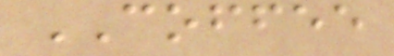COFFEE
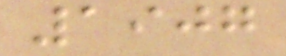1907
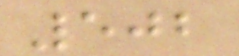502
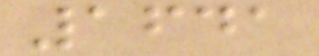1641
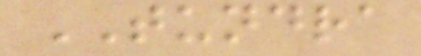TUNDRA
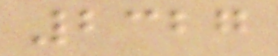2327
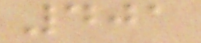401
